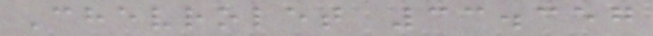Chevrolet 33.357
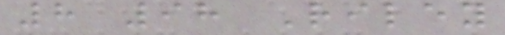8 98 Riley
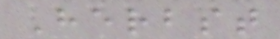Herbst
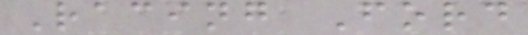Racing Ford
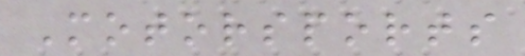Motorsports
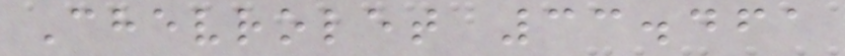Chevrolet 33.461
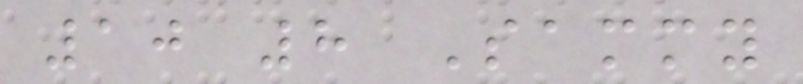10 8 Sammy
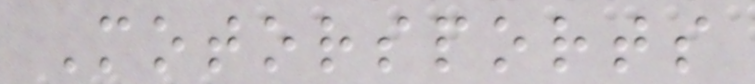Motorsports
